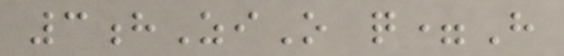3hZiO q=H
